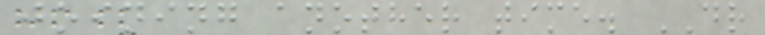joining another time. DR
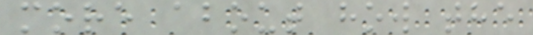more about how the
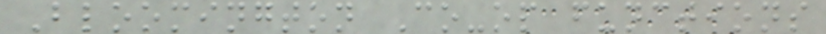Bloomington Co-op functions
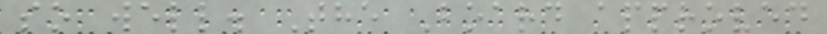so well. The Board approved
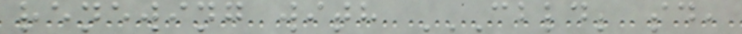renewing with CBLD; SD,
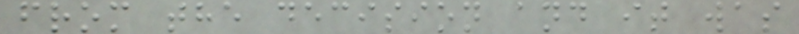from the decision and it was
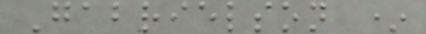Gabrielson *
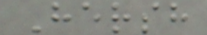Hersh
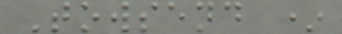Towsend *
